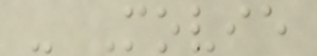- Movie
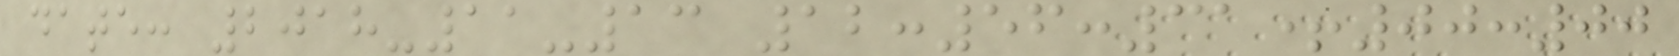date: 2018-11-13 12:56:31+00:00
